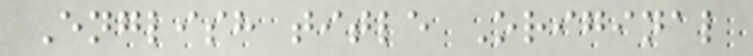English title Original
